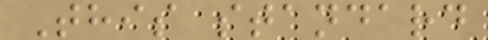This standard
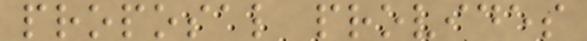proposal provides
